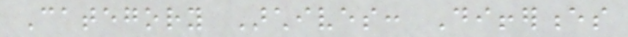Category Archives: Differences
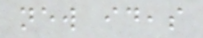new ideas
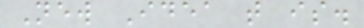New Idea that is.
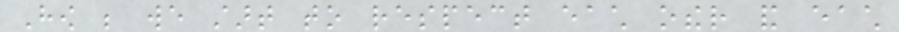How be we start to respect each other and each
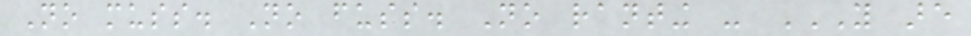No muss. No fuss. No ranting - YOU ARE
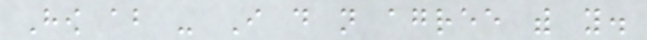How about - I do not agree with you.
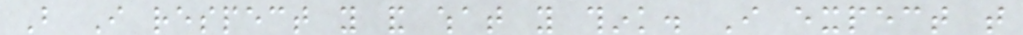But I respect you and what you think. I expect that
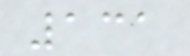131
